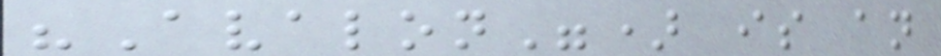"Avalon") is an
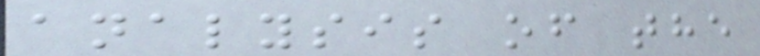analysis of the
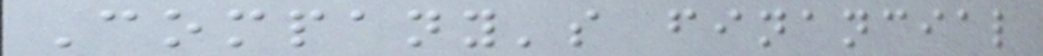Company's financial
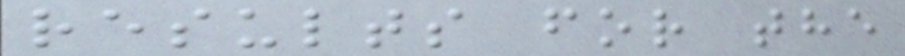results for the
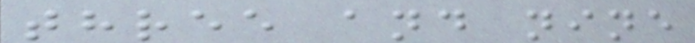three and nine
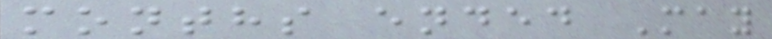months ended May
